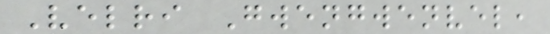Velri Gwengwenvel,
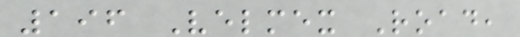196 Velmex Road,
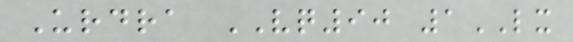Urdra VQ90 1LX
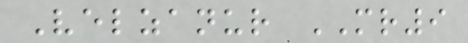Velzanur MR9
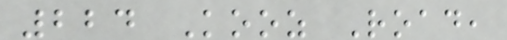224 Kooz Road,
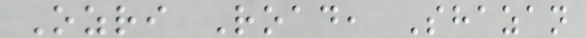Ozri Road, Shazan
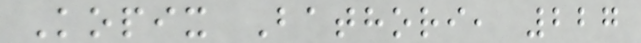Kopix Bathori, 227
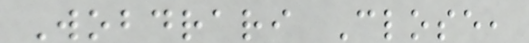Wobdrari Close,
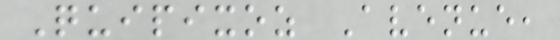Quipixoz Avenue,
